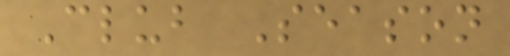Club Season
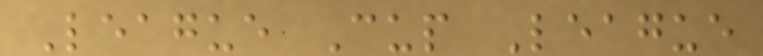League Cup League
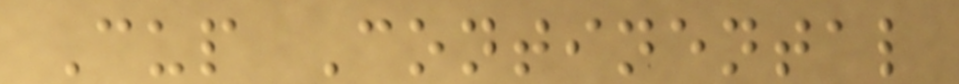Cup Continental
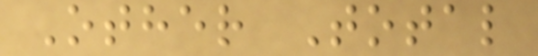Other Total
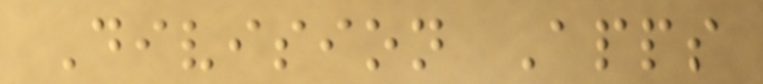Division Apps
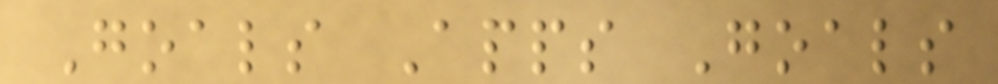Goals Apps Goals
